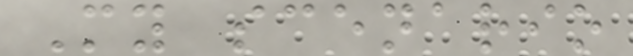My scenario
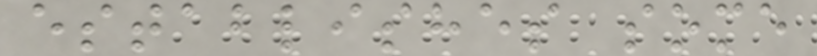establishes some
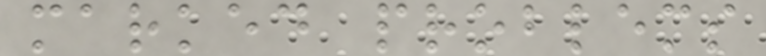marked problems
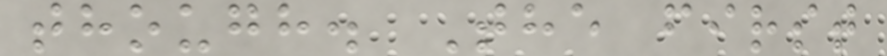though. The first
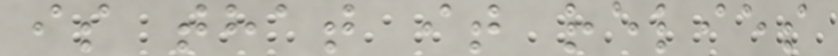is that it relies
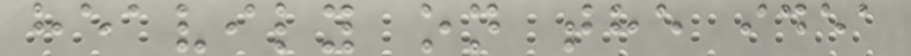heavily on the idea
